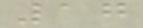17
